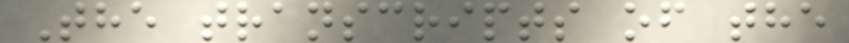The transcripts of the
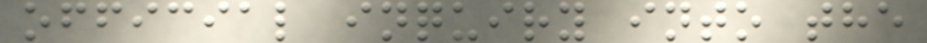official inquiry into the
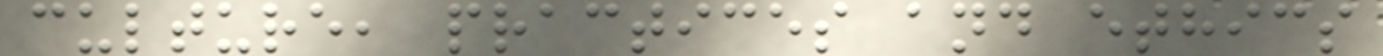culture, practices and ethics
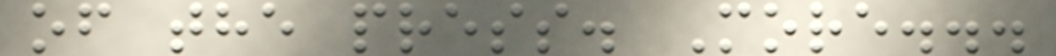of the press. More...
